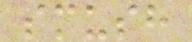smush
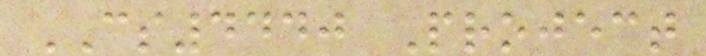CS4440 Project
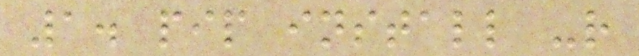1. pip install -r
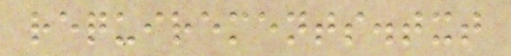requirements.txt
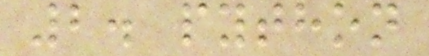2. python
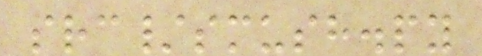src/smush.py
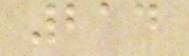214
